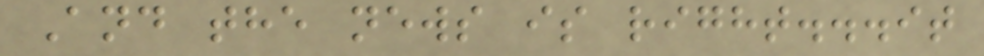And the news is right...it
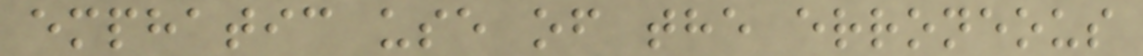emphatic use of the erroneous
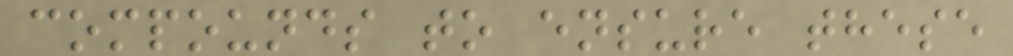compounds to ensure these
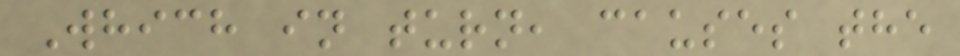Which in turn, causes the
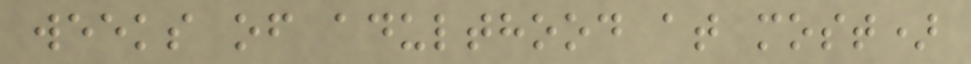weeks of adulthood at most)
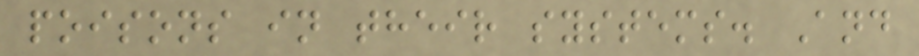poisons in their systems. And
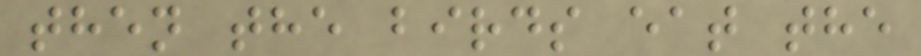then the birds eat the
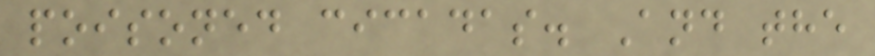poisoned cicadas. And the
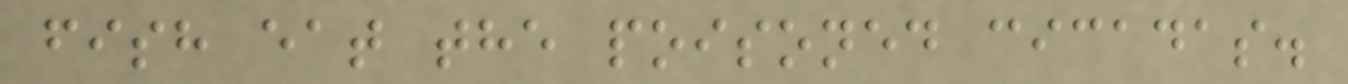fish eat the poisoned cicadas.
